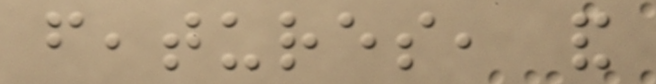features, and
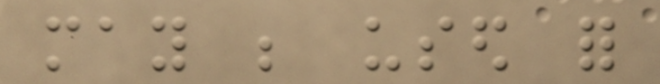may be used for
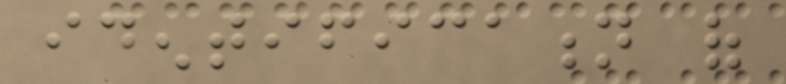identification of
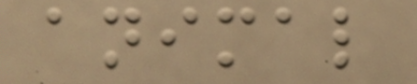animal
